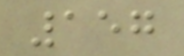157
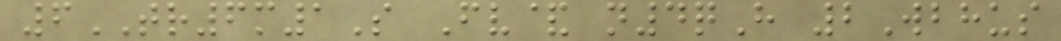6TR6m1S Fv& n4qH 2Wbhus
